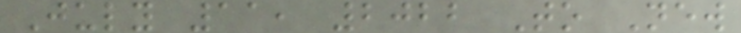July 11, 2022 To New
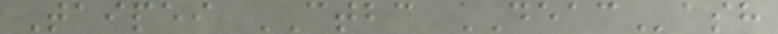Taipei CTBC DEACash
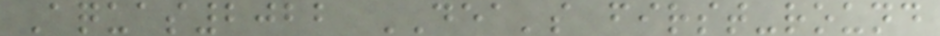Aquas2022 DEA's first-round
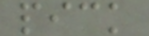pick
